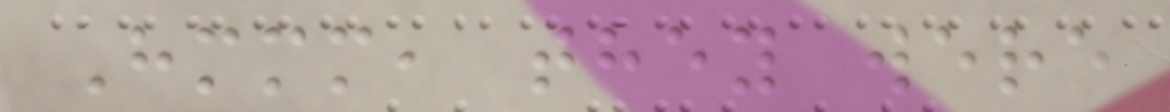Hmmm, they were
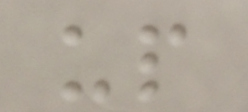up
